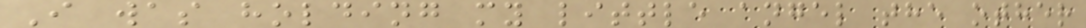I was holding my little angel the other
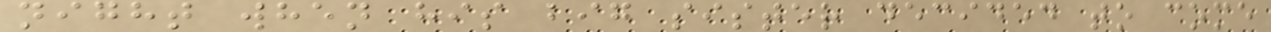night when his big sister decided to come
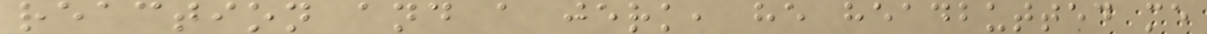reaction and a jerk, he headbutted me
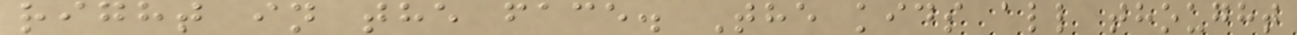right in the face. The kids all thought
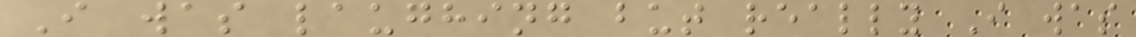I was laughing but really I was
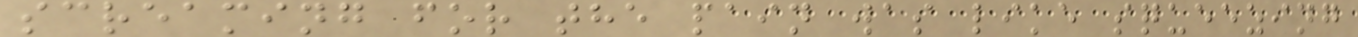screaming for the pain was like squeezing
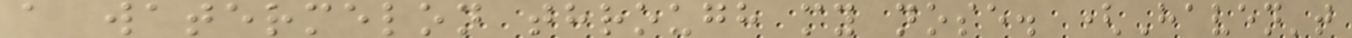a watermelon through my nose. (Haven't
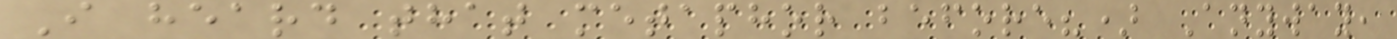I heard that metaphor before?) Anyway,
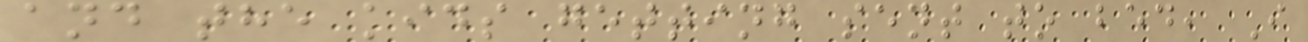and the kids getting sent to bed, I
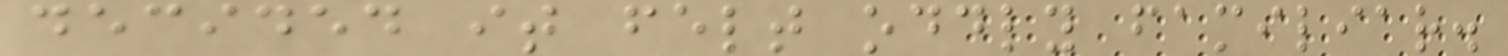decided it felt oddly familiar.
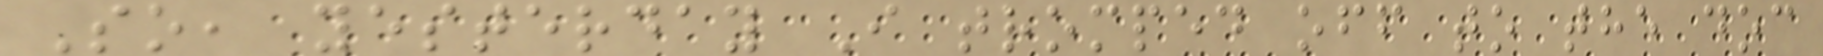So, yesterday I tromped off to the doc
